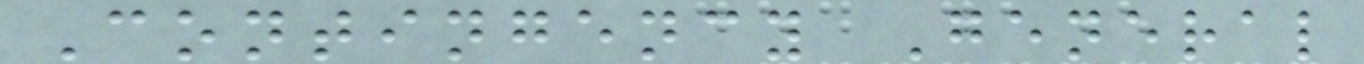Contingency General
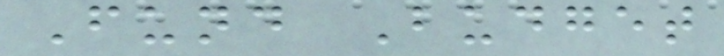Fund Budget
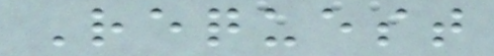Request
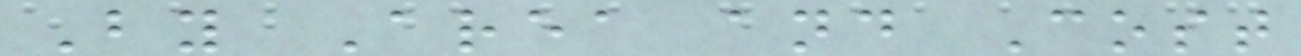By Area and Cost
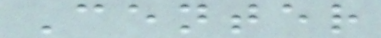Center
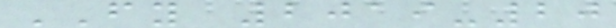FY 2019-20
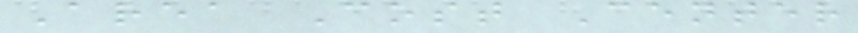Area Cost Center
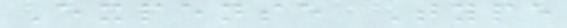Expense Type
